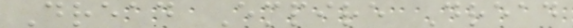Dread Empire Dread
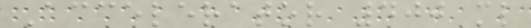Accelerator 400 ml
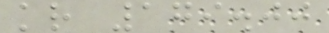kr 179.00
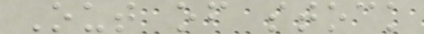Out of stock
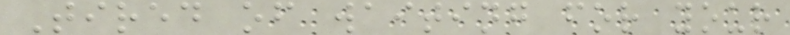Tired of waiting for your
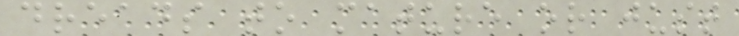dreads to mature or just
